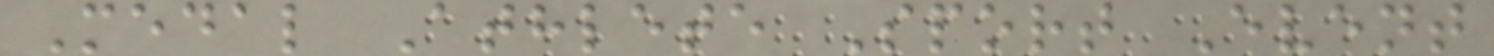Medal Athlete Sport Event
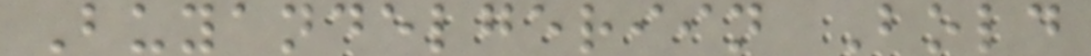Buyandelgeriin Bold
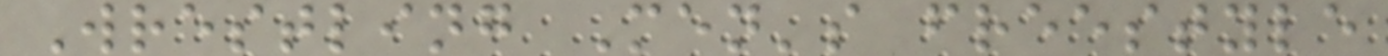Wrestling Men's freestyle
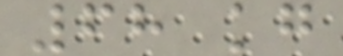68 kg
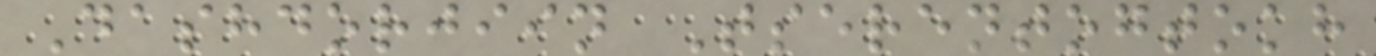Dashdorjiin Tserentogtokh
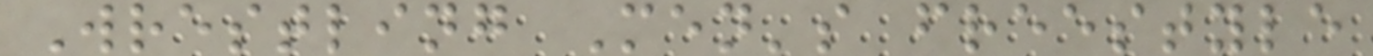Wrestling Men's freestyle
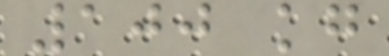100 kg
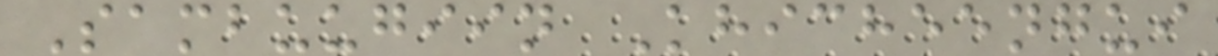Sambuugiin Khicheengui
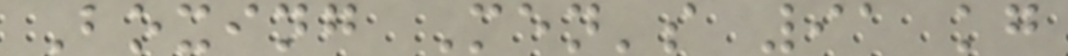Boxing Men's 91 kg
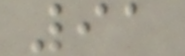91
